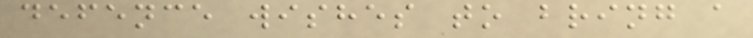defence wishes to bring a
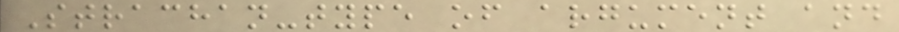Strachan-type of argument and
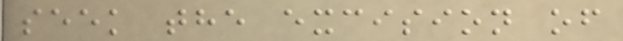seek the excision of
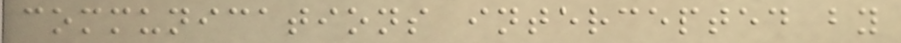communications intercepted by
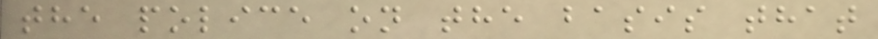the police on the basis that
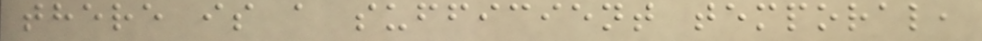there is a sufficient temporal,
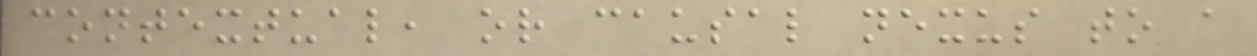contextual, or causal nexus to a
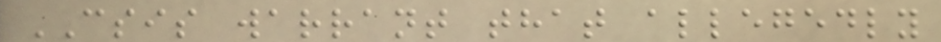CSIS warrant that allegedly
